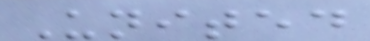United
